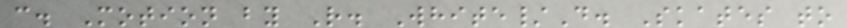c. Motion by R. White/D. Skates to
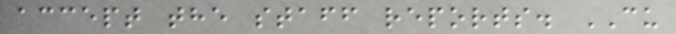accept the staff reports. CU
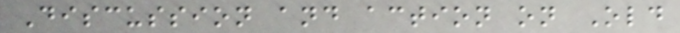Discussion and action on Old
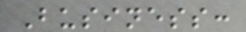Business:
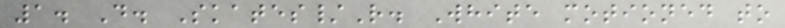1. D. Skates/R. White motioned to
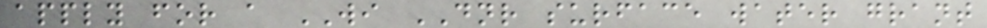apply for a WI DNR surface water grant
